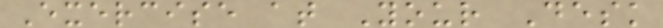Exercise at Your Desk
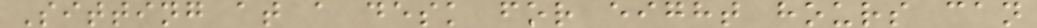Sitting at a desk for eight hours can
